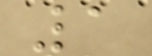1
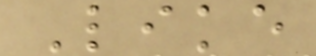Like
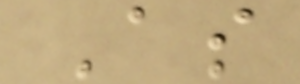As
